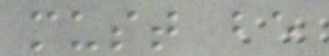must be
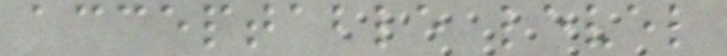acceptable level
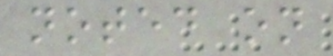noted on
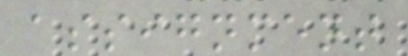assignment
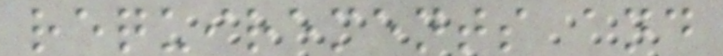requirements and
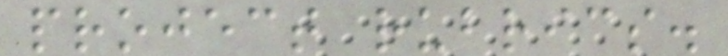project rubrics.
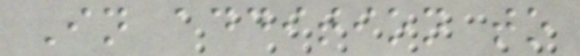In addition to
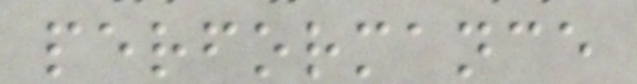performance
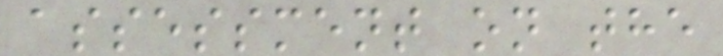assessment on the
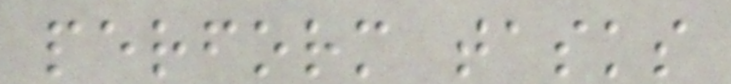perform tasks
